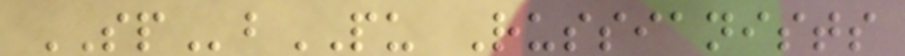SPbPU Russianists
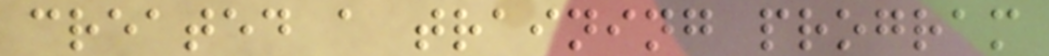created a training program
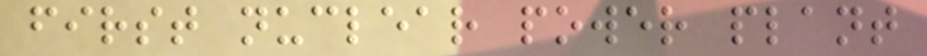first nuclear power plant
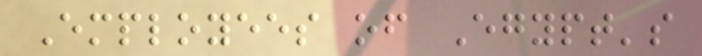Employees of Egypt's
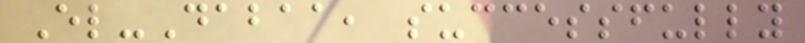El-Dabaa, successfully
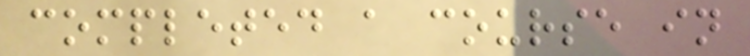completed a course in
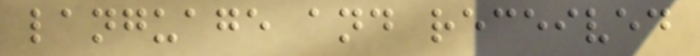language and received
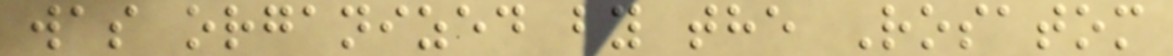was organized by the Rosatom
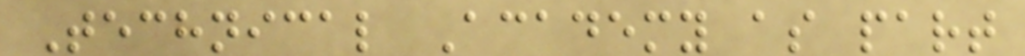Technical Academy as part
